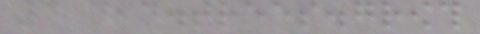4 dead.trees.growth
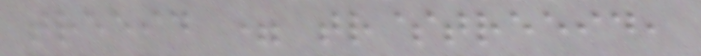treeid = tr$treeid,
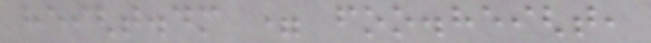height.dm = foo.height,
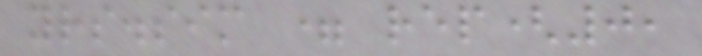yrs.sim = rep(0,
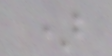)
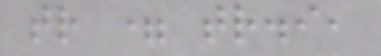tr = tr.i,
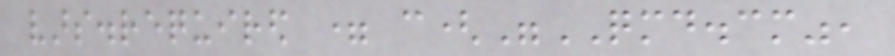vars.required = c("QMD.cm",
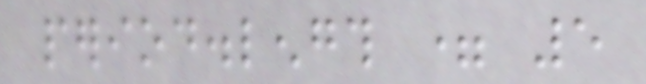period.length = 5
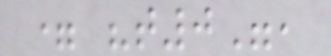= "t0",
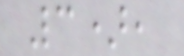3),
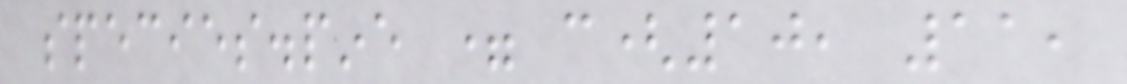species.pine = c(10, 11,
